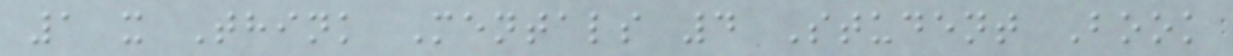1 x Think Mentals 4 Student Book
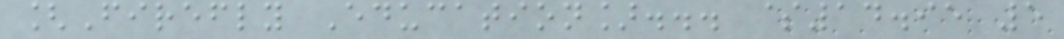[Firefly Education]... $14.95 5
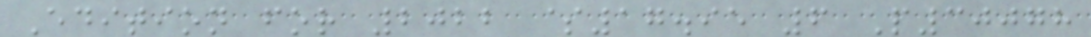Edition for 2022 $17.95 6 P30078
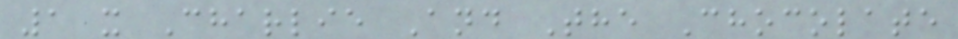1 x Charlie And The Chocolate
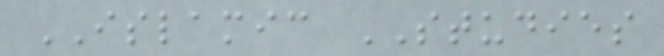ISLAMIC STUDIES
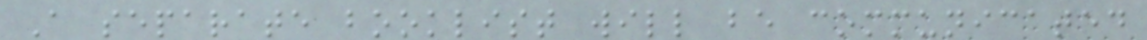A separate booklist will be communicated
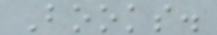Books.
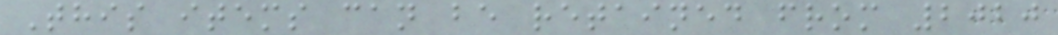This items can be retained from 2020
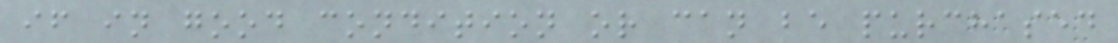if in good condition or can be purchased
